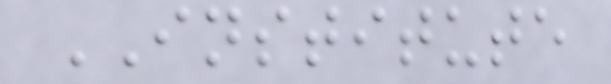INSTITUTE
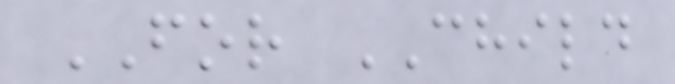FOR CHILD
